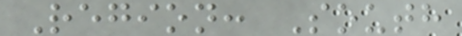Region: South
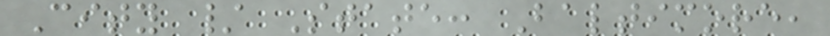City / State: Baltimore,
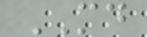MD
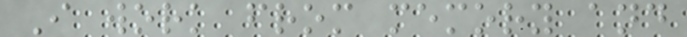I work from memory and
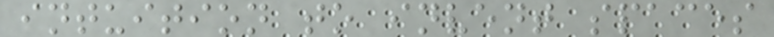intuition to invent spaces
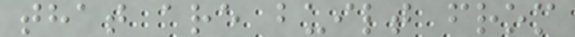that are built from
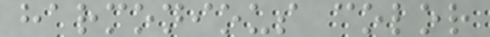harmonious color
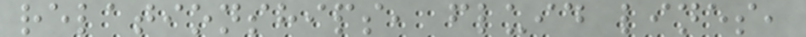relationships, fluid lines,
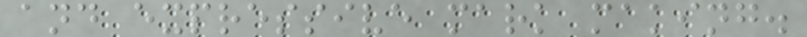and expressive mark making.
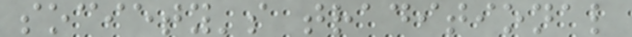society's traditional
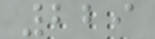229
